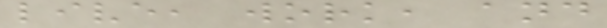live, work, and
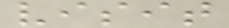visit
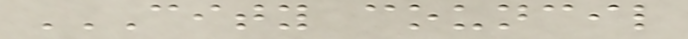CITY COUNCIL
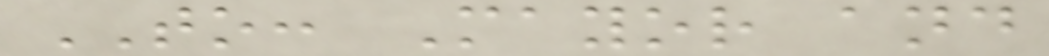TO: Mayor and
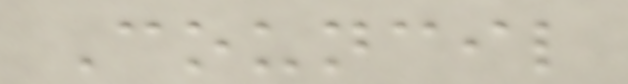Council
